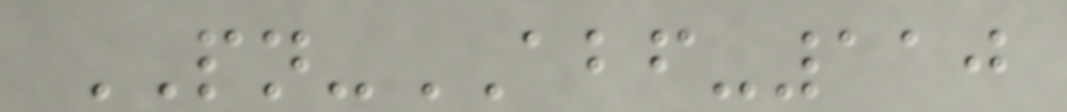PN-ABF-110
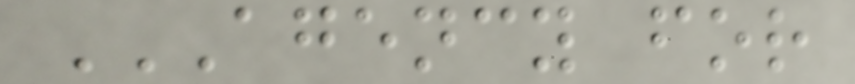AGENCY FOR
